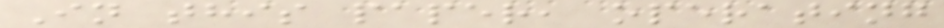In this paper, operating
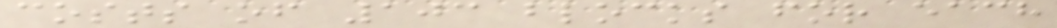costs of 103 blocks for each
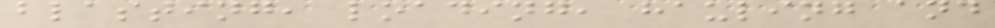blasting, loading, hauling and
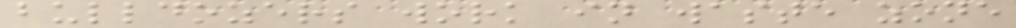bulldozers work in waste zone
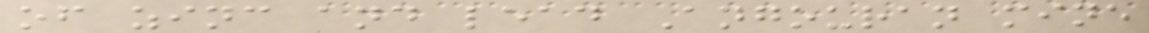of zinc and lead Angouran mine
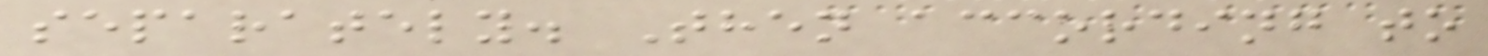separately. Then according to
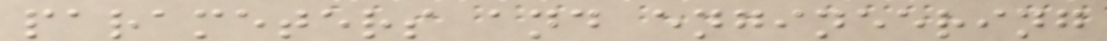parameters and engineering
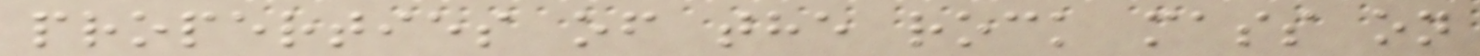properties of the rock mass on
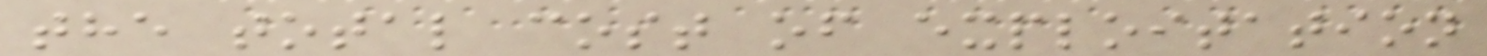the total cost of exploitation
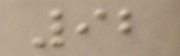92
